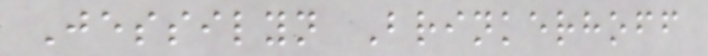Jessilyn Brinkerhoff
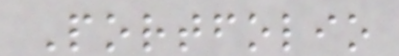Portfolio
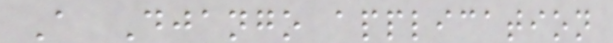A Django application
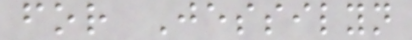for Jessilyn
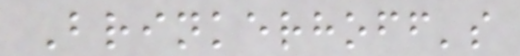Brinkerhoff's
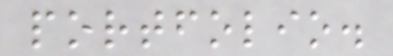portfolio.
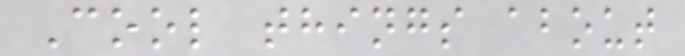Cool things about
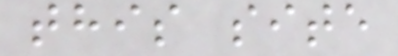this site
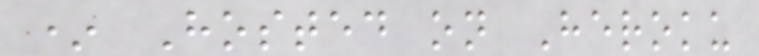* Hosted on Heroku
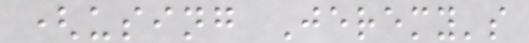(using Jeremy's
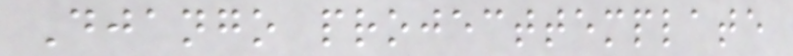Django projecttemplate
